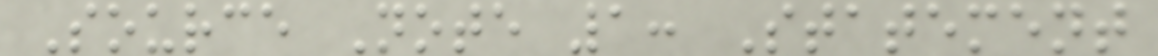Source Note 1: Statement
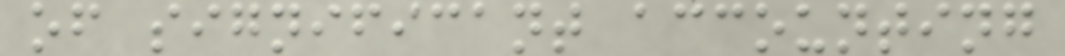of significant accounting
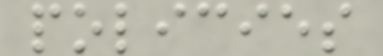policies
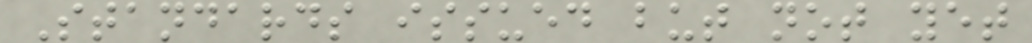Standards issued but not yet
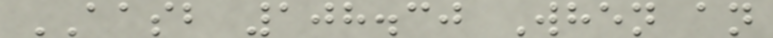AASB 108.30 When an
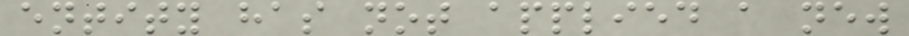entity has not applied a new
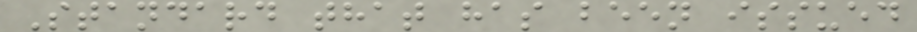Standard that has been issued
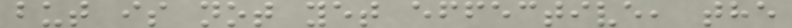but is not yet effective, the
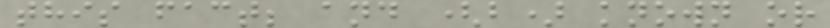this fact; and (b) known or
